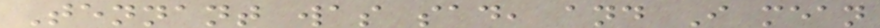Tennant was sad, and I mean
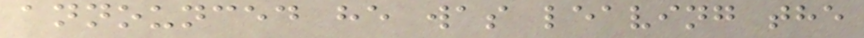announced he was leaving the
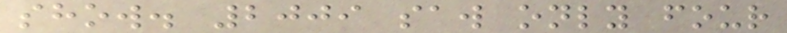show. 2009 saw only four
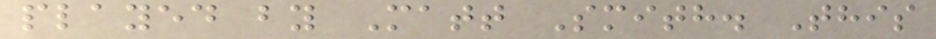played by Matt Smith. This
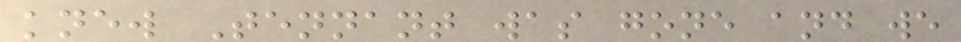knew Tennant was gone and we
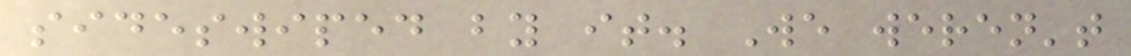sideswiped by it. We weren't
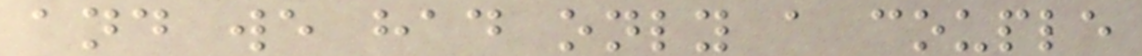and we had only a couple
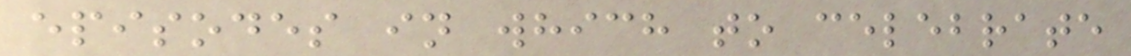episodes in which to celebrate
